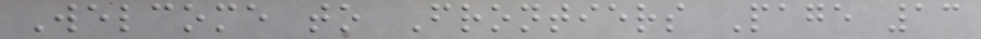Welcome to Frontiers Page 13
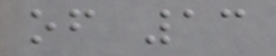of 13
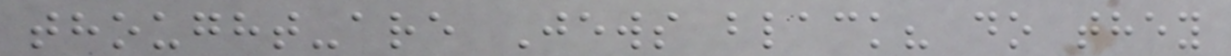thought-are Jews black? do they
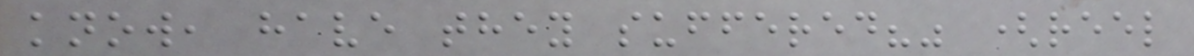know, have they suffered?" (reel
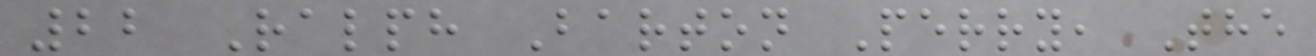22 Ralph Barton Perry, The
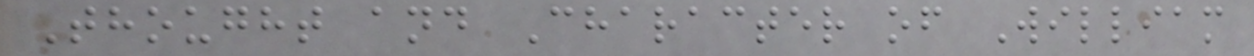Thought and Character of William
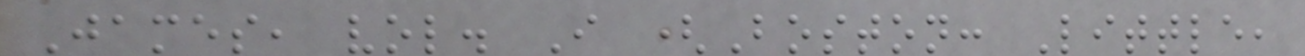James, vol. I (Boston: Little,
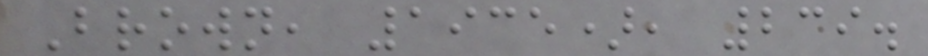Brown, 1935), 239.
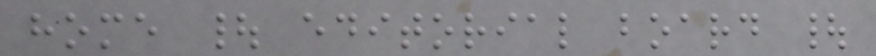home | editorial board |
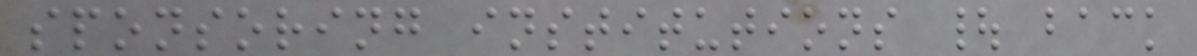sponsoring institutions | back
